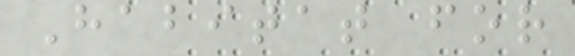Habitat for
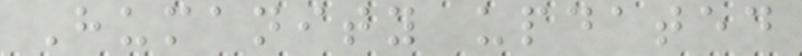Humanity updated
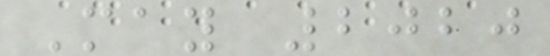May 2020
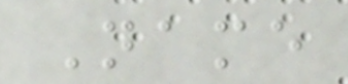Name
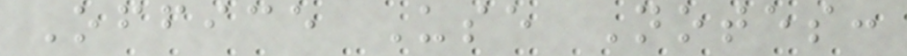Office Use Notes:
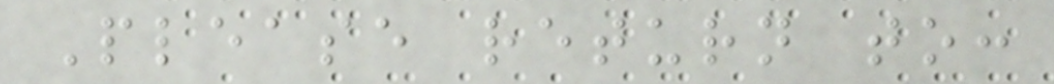Please return to:
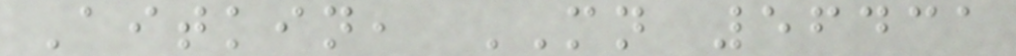Aitkin, MN 56431
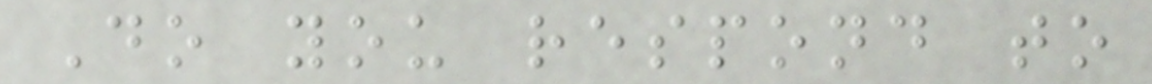Do you respond to
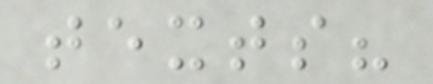texts?
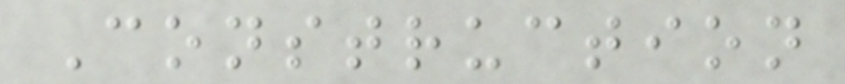Construction
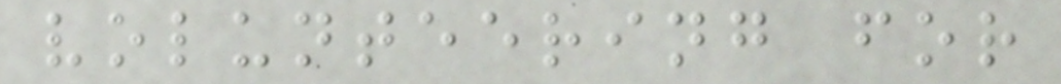volunteering for
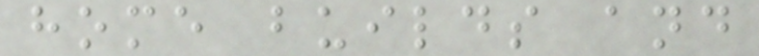home builds and
